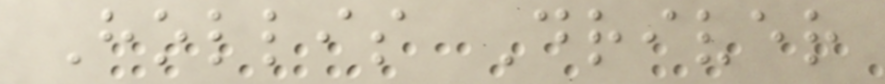Hollis Driver
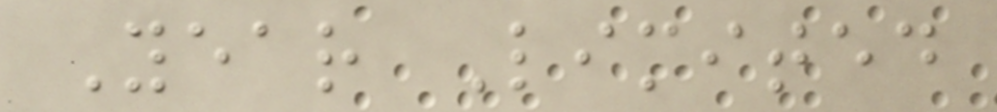Year Limited
